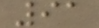91
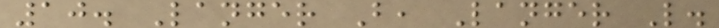10. Langer B, Langer L.
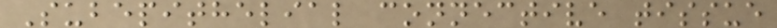Subepithelial connective tissue
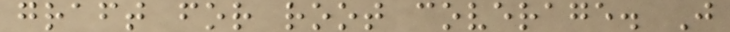graft for root coverage. J
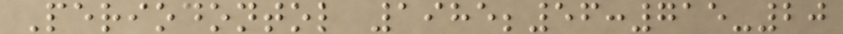Periodontol 1985;56:715-20
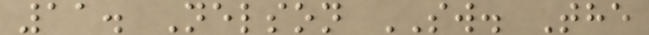11. Nelson SW. The
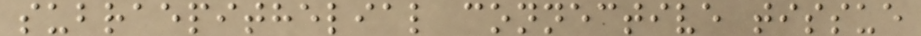subraepithelial connective tissue
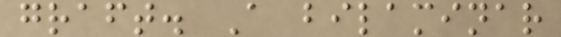graft. A bilaminar
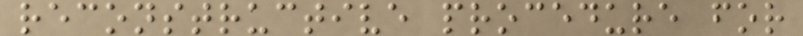reconstructive procedure for
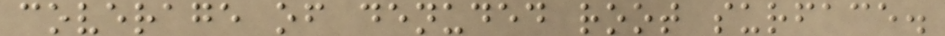coverage of denuded root surface.
